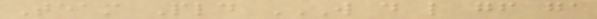Team Pld W D L GF GA
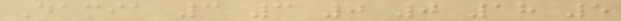Dacia 3 3 0 0 18 5
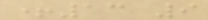+13 9
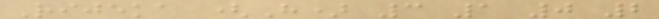Rijeka (H) 3 1 0 2
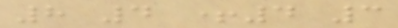8 4 +4 3
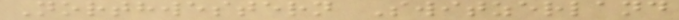Northwestern Switzerland
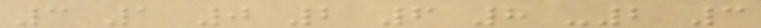3 1 0 2 6 8 -2 3
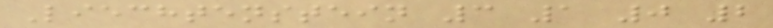Liechtenstein 3 1 0 2
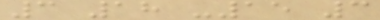3 18 -15 3
